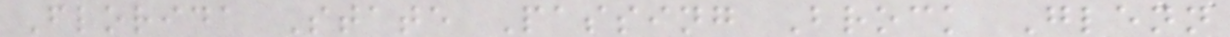Florida State Passing Brock Glenn
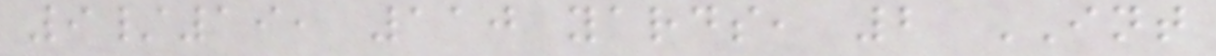9/19, 110 yards, 2 INT
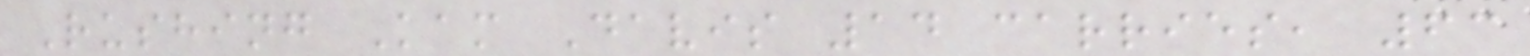Rushing Kam Davis 14 carries, 63
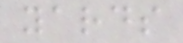yards
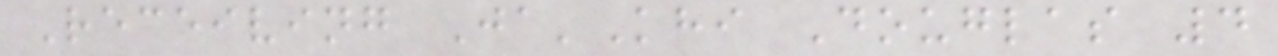Receiving Ja'Khi Douglas 4
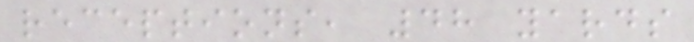receptions, 48 yards
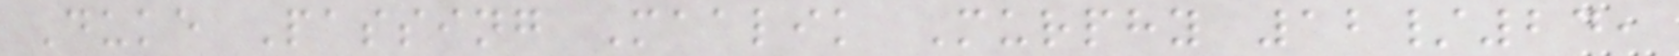Duke Passing Maalik Murphy 12/24,
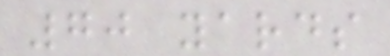70 yards
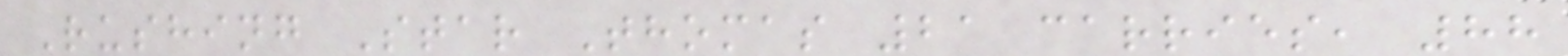Rushing Star Thomas 21 carries, 88
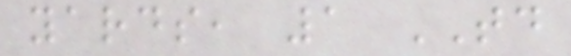yards, 1 TD
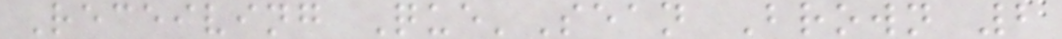Receiving Que'Sean Brown 2
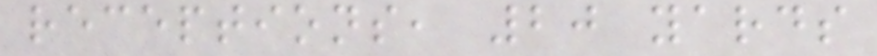receptions, 20 yards
